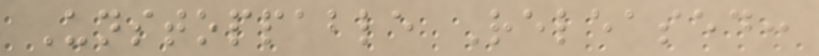Unstoppable Released:
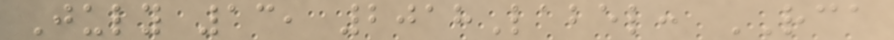July 13, 2018Label: RCA
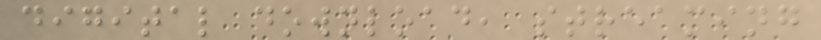digital download, streaming
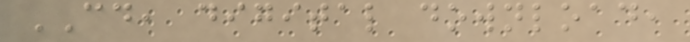CD, digital download,
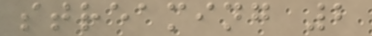streaming 2
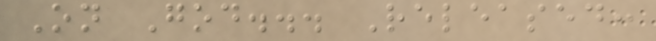On God... Released:
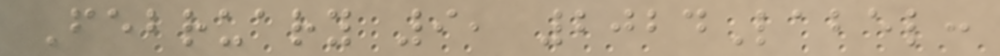February 9, 2024Label:
